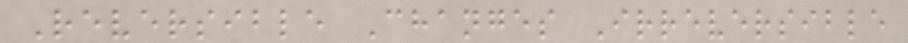Reversible Changes Irreversible
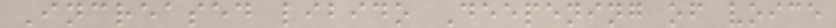Increased libido Deepening of voice
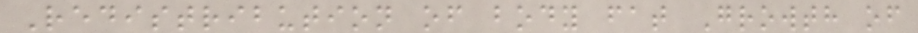Redistribution of body fat Growth of
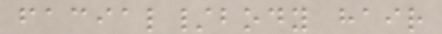facial/body hair
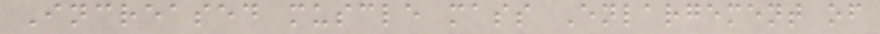Increased muscle mass Enlargement of
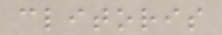clitoris
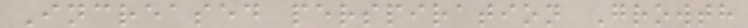Increased perspiration Growth
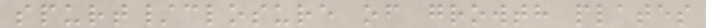spurt/closure of growth plates
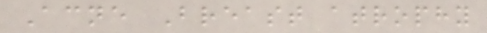Acne Breast atrophy
